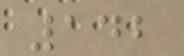142
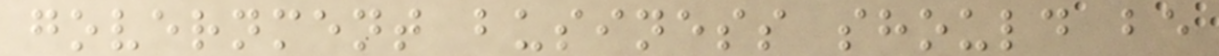government business should be
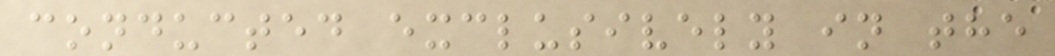conducted exclusively in the
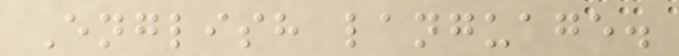English language.
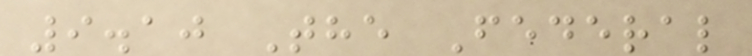9.10 The Federal
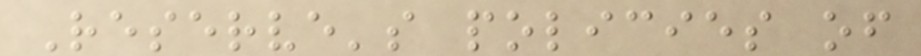Reserve's policies of
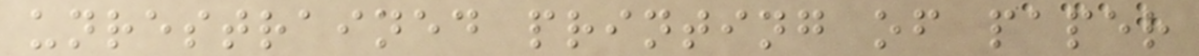unrestrained printing of paper
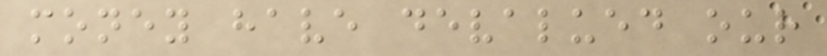money have devalued our
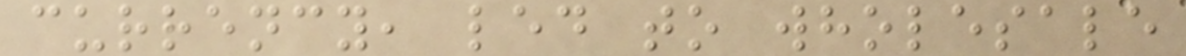currency, led to wholesale
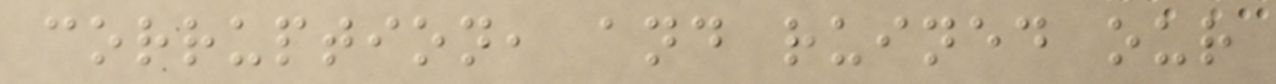corruption, and ruined our
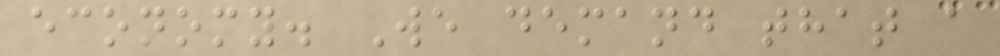economy. We demand that a
